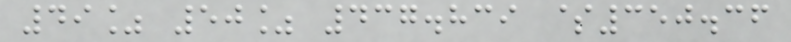49% 50% 437.839 $350.36
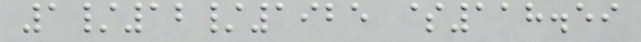1/12/1925 $118.59
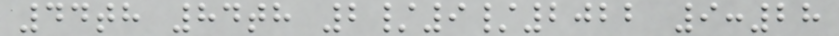44th 84th 2/9/2022 9:28
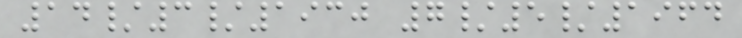14/3/1930 7/5/1964
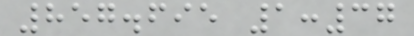857.695 1:37
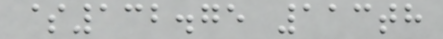$132.75 113th
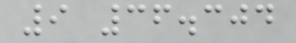9 36.304
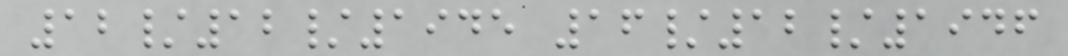12/12/1945 16/12/1946
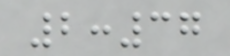2:37
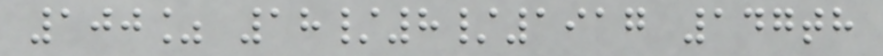100% 18/8/1917 147th
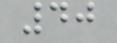40
